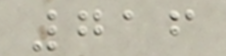716
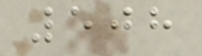508
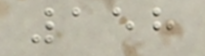158
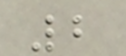2
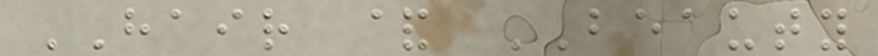HAIR & BEAUTY
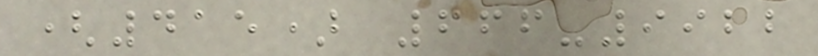(415) 666-9922
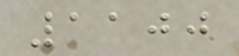1100
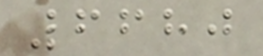6680
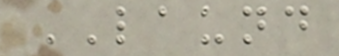LAUND
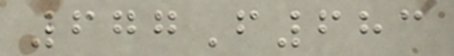677F683
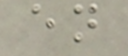en
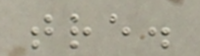tre.
